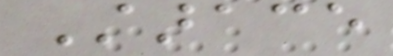Starace
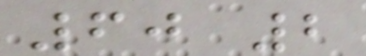60 2
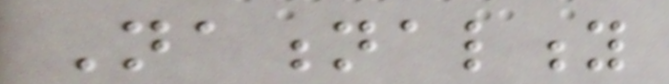Nationality
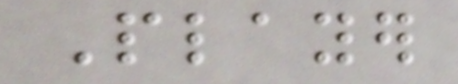Player
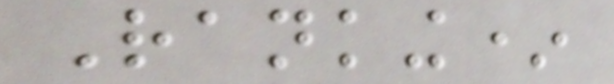Ranking*
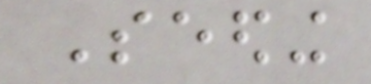Seeding
